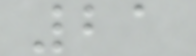21
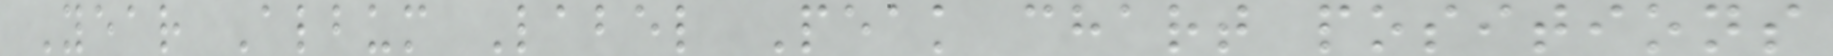Year Album Label Peak chart positions
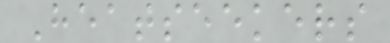Heatseekers
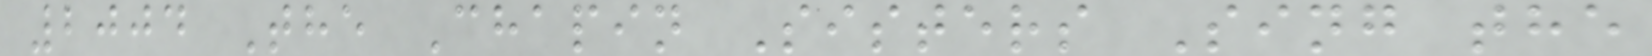2004 The Chapin Sisters Sing the
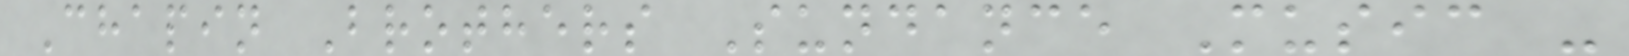Chapin Brothers Sundance Music -
